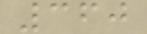360
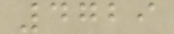4729
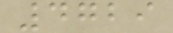4729
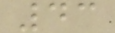43
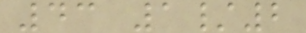43 1/2
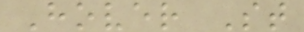Hover St
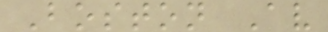Boston Av
